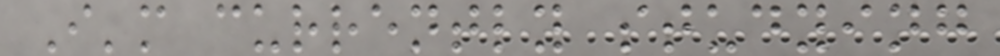I'm currently studying
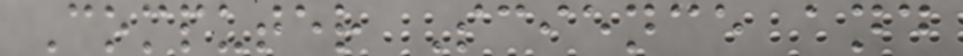Computer Science and
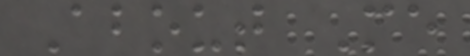About Me
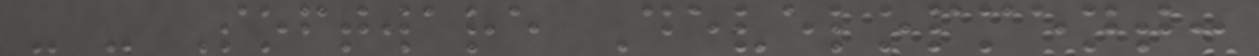- - Software Development:
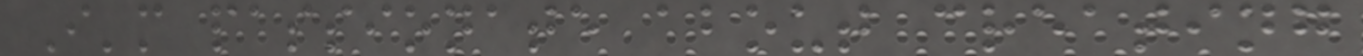I'm passionate about creating
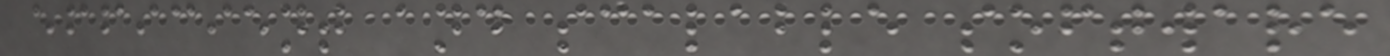efficient and scalable software
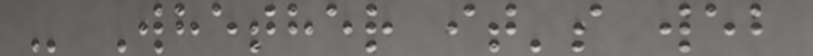- Whether it's web
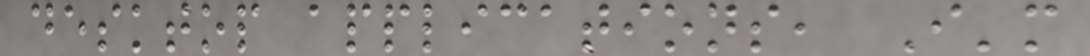desktop applications, I'm
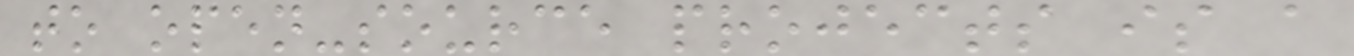to open-source projects is a
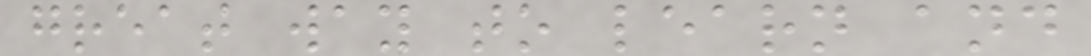great way to learn and
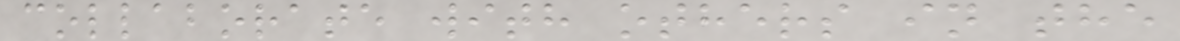collaborate with others in the
